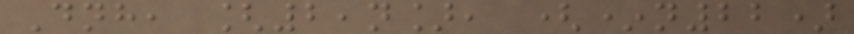Dnh, [2,n], (*n22)
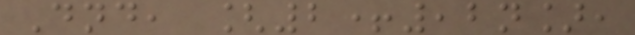Dnd, [2+,2n],
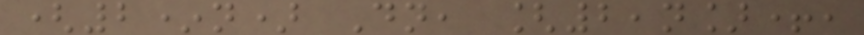(2*n) Dn, [2,n]+,
